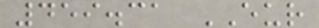459.31 EUR
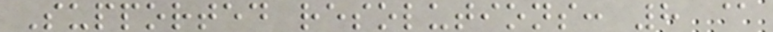Supported resolutions: 8 @
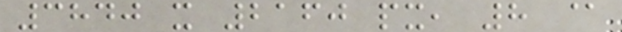3840 x 2160 px, 8 @
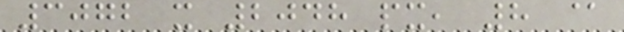3072 x 2048 px, 8 @
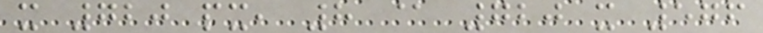x 720 px, 8 @ 720 x 576
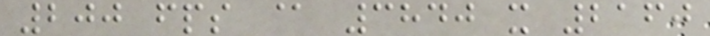200 fps @ 3840 x 2160
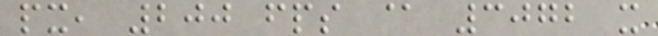px, 200 fps @ 3072 x
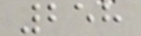258
